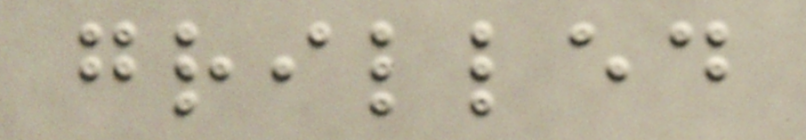grilled
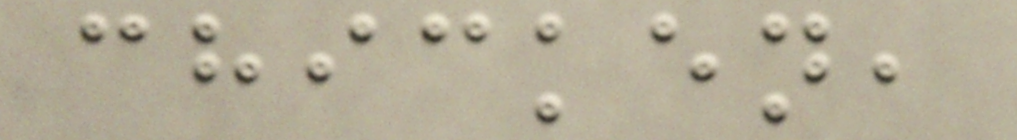chicken,
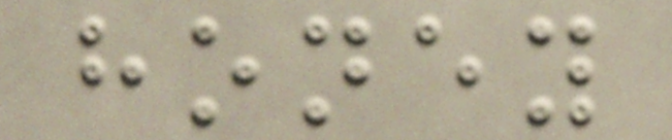honey
